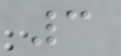3
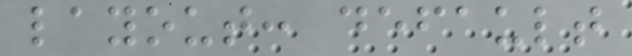layout: default
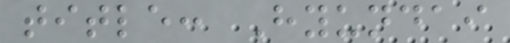title: Hyundai
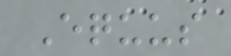Equus
